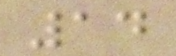14
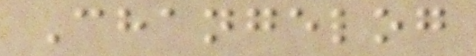Changelog
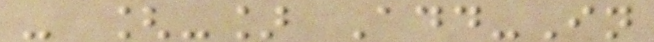- [-] Add-In
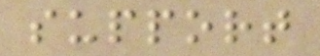support
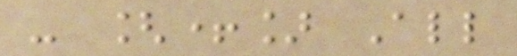- [+] All
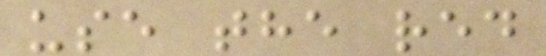use the red
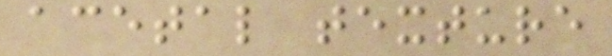acetal texture
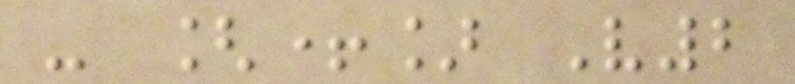- [+] V2
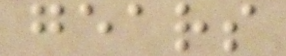gears
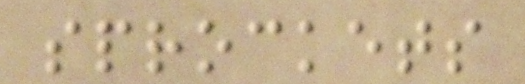sprockets
